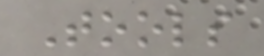Tools
